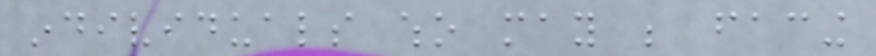individuals who may be facing
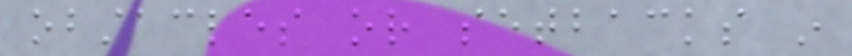obstacles or setbacks in
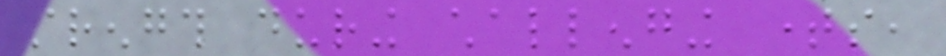strength during challenging times,
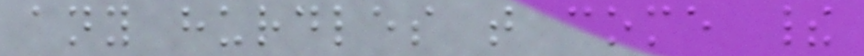any hurdles that come their
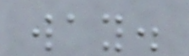way.
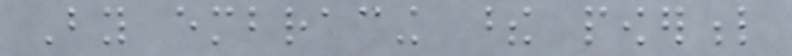By embracing these powerful
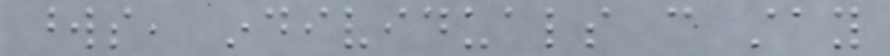words, individuals can stay
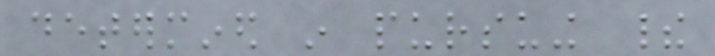determined in pursuing their
